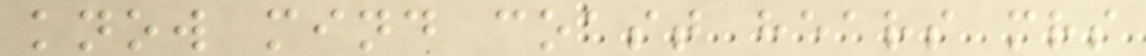know mind coast hears mrs
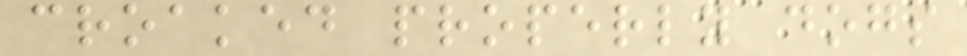croaked properly dogs
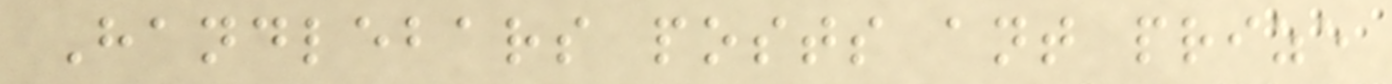Handlebars posts ant prize
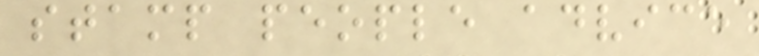stamp people advice
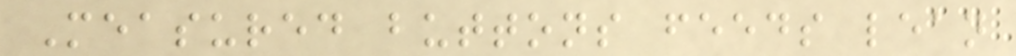Measured buttons feeds lean
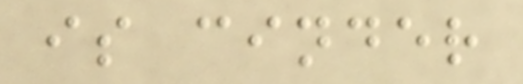is cinder
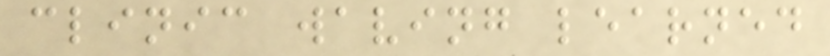clinic waving learned
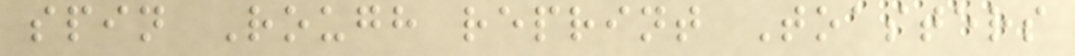spin Rough reprint Toasters
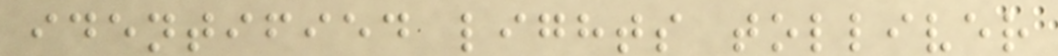identified lights tolliver
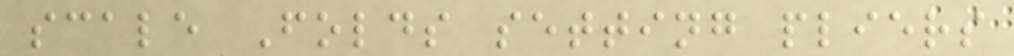scale Folds setting pliers
